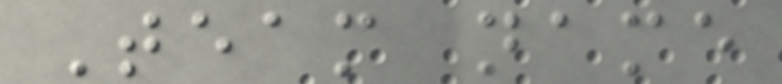Team name
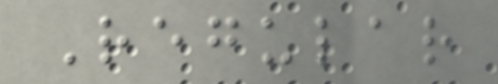Regular
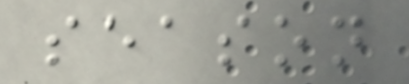season
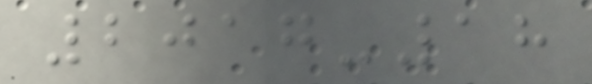2017-18
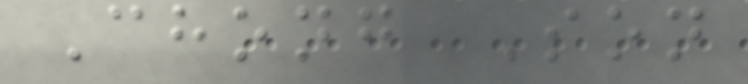Chong Son
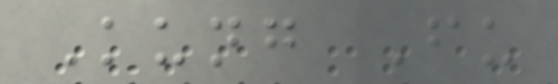Kung Fu
